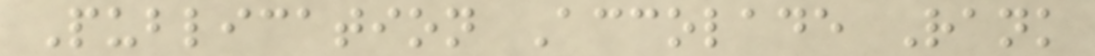Publication Accolade Rank
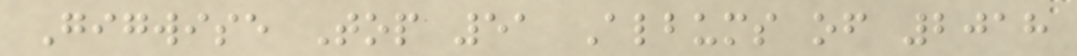Gigwise Top 51 Albums of 2018
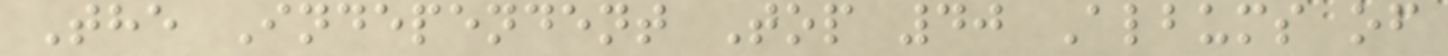The Independent Top 40 Albums of
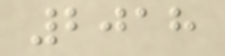2018
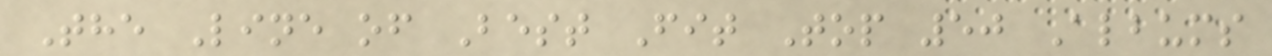The Line of Best Fit Top 50 Albums
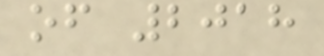of 2018
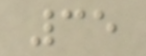35
